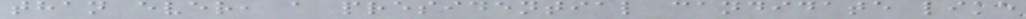than ever, a presidential candidate like
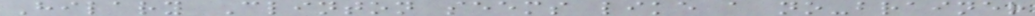Hilary Clinton seems like a no-brainer
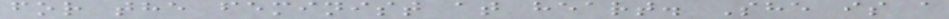for the feminist at heart. She is a
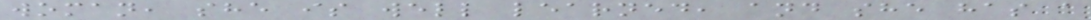woman, she is well learned, and she has a
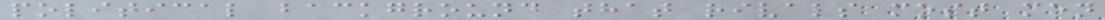political background that rivals most men
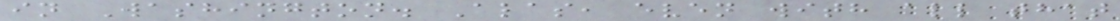in Washington. Alas, even with all that
